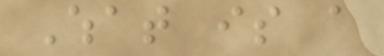What is a
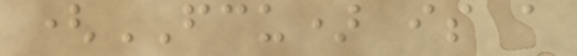(FCU) is a
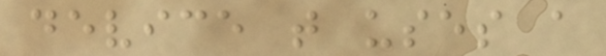device that uses a
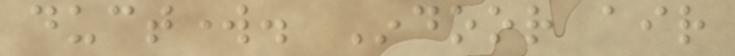ductwork. Indoor air
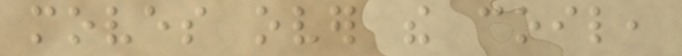moves over the coil,
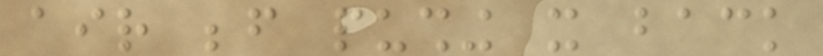air before pushing it back
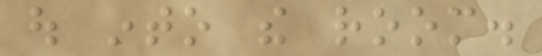out into the room.
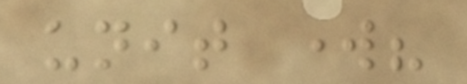unit work?
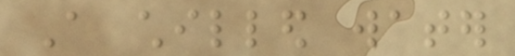A chilled water
